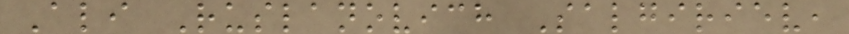Ali Ruslanovich Salgiriev,
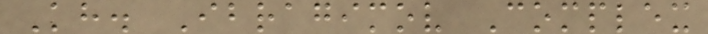Kh. Ibragimov Complex
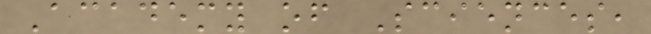Academy of Sciences,
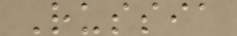Russia
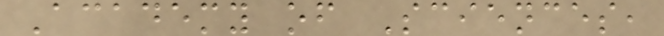Academy of Sciences,
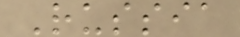Russia
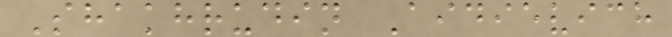Shakhrudin Aidievich
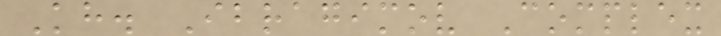Kh. Ibragimov Complex
